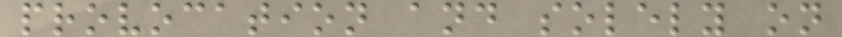provocation and solely on
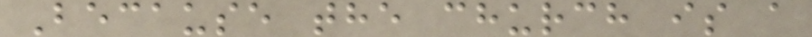Because the church is a
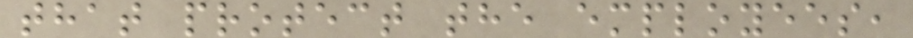that protect the employees,
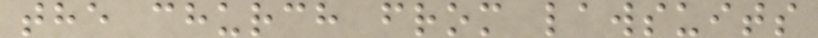the church from lawsuits
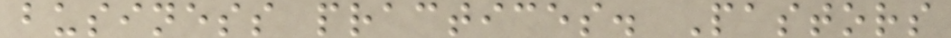business practices. Pastors
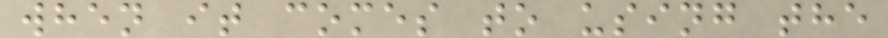when it comes to using the
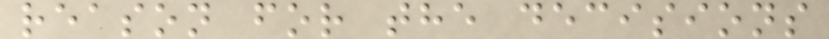reason for the decisions
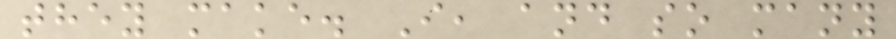they make. I, and so many
